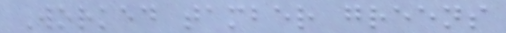Worked tamber greens
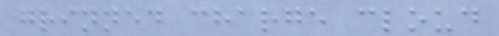grinned charge cloud
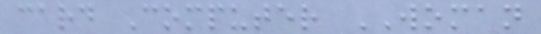card Computer WOMAN
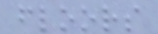floors
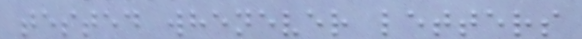tested whenever letters
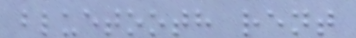bluetooth rent
